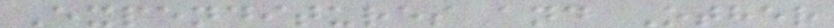Expenditures and Other
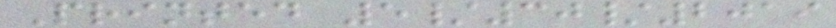Printed 5/30/2019
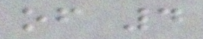of 4
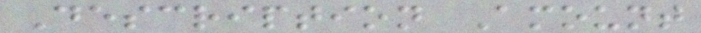Description Amount
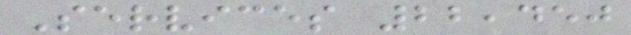Services 22,450
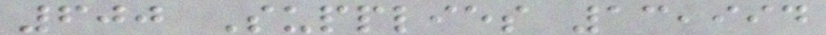600 Supplies 13,994
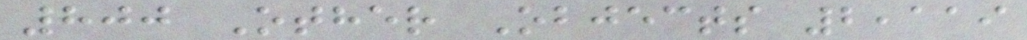800 Other Objects 2,119
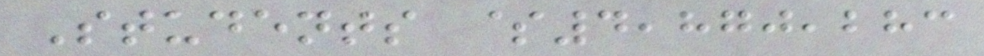Students $4,870,283
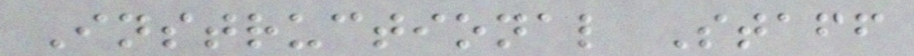Instructional Staff
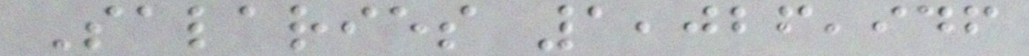Salaries 1,026,946
